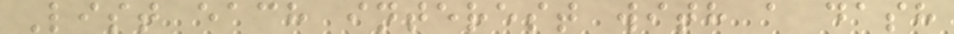List each interest with a dash
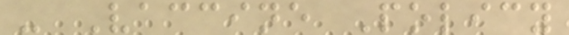- Vaccine Policy
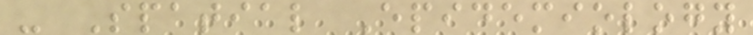- Spatial Epidemiology
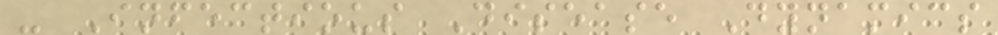- Infectious Disease Dynamics
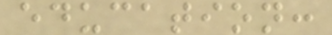education:
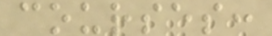courses:
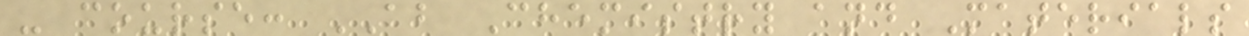- course: AB Chemistry and Materials
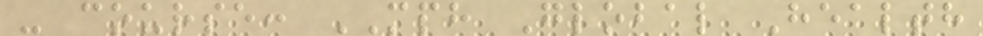- course: MPH Global Health
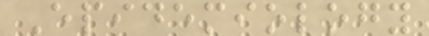Epidemiology
